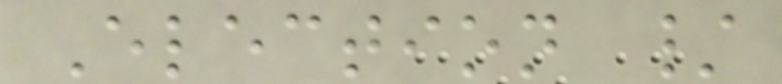Election /
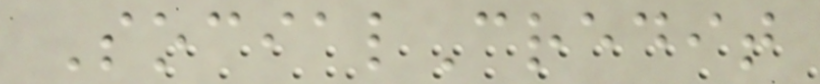SocialCredit
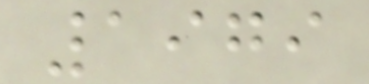1979
